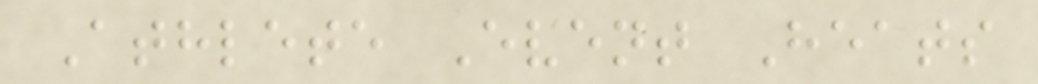Athlete Event Heats
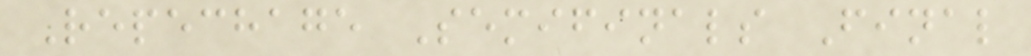Repechage Semifinals Final
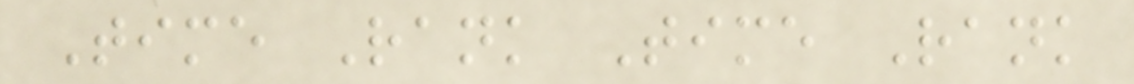Time Rank Time Rank
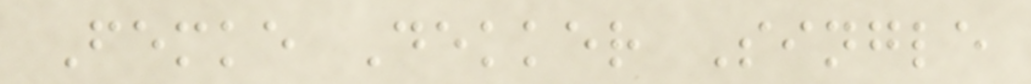Femke Dekker Single
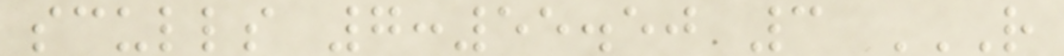sculls 7:55.50 3 R
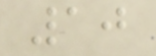10
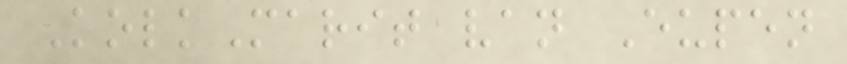KolkMarit van Eupen
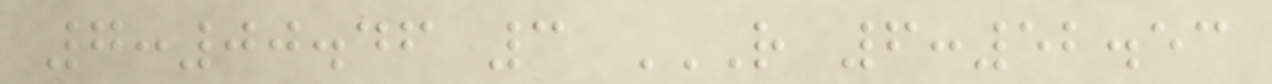7:00.46 3 R 6:52.53
